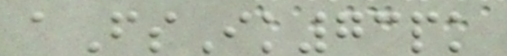aFsIk73pk
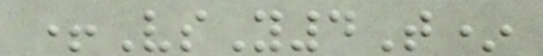+VsY4T*
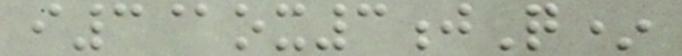i3@ox3jQ*
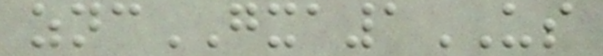zncGXA1US
